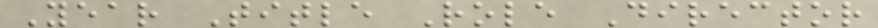Year Title Role Director
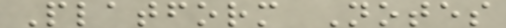Platform Notes
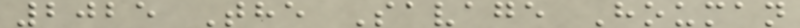2025 The Savage Houman
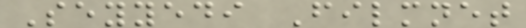Seyyedi Filmnet
